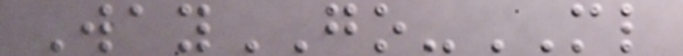WayGO-ML
